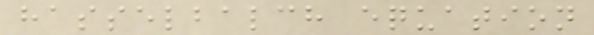hasselbalch equation
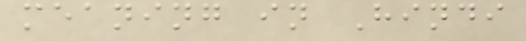meaning in Hindi
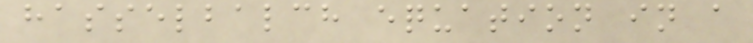hasselbalch equation in a
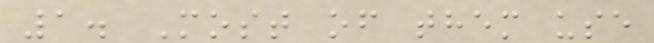1. Most of them use
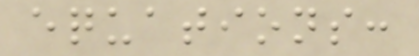equations:
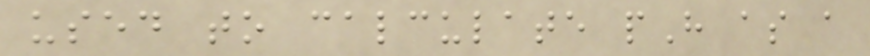used to calculate pH as a
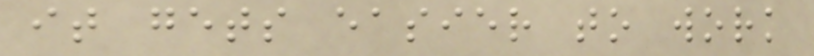it gets easier to work
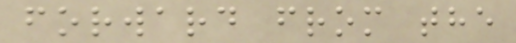forward from the
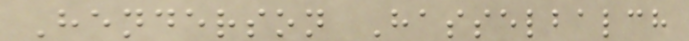Henderson Hasselbalch
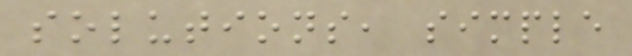solutions, simple
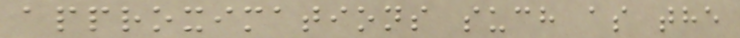approximations such as the
